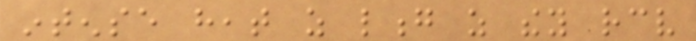intense heat as long as they receive
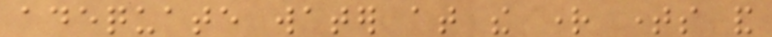adequate water at the right times and
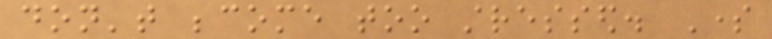don't become too stressed. Some
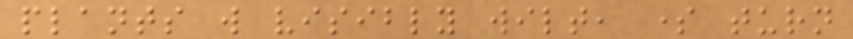plants will visibly wilt, some turn
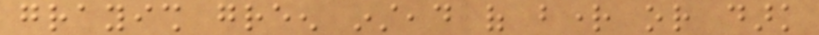grayish green instead of bright or dark
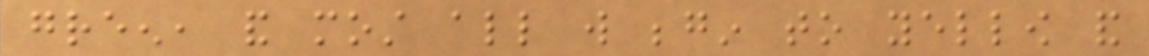green, and most all will begin to yellow and
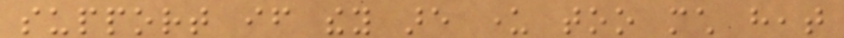support if they are under too much heat
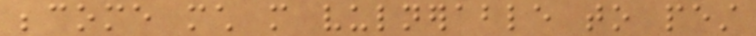become much more vulnerable to pest
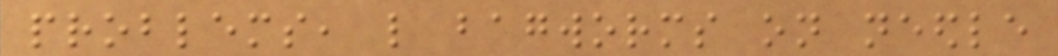problems, like bagworms on needle
